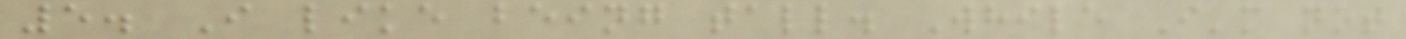5. I like being tall. While I'm not
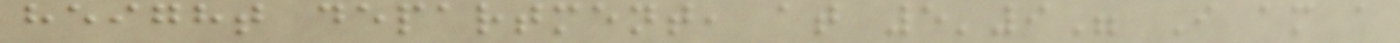height department, at 5'9" I am a
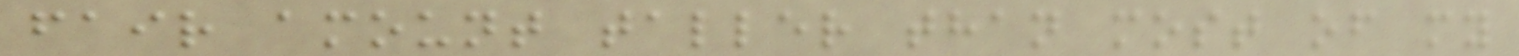fair amount taller than most of my
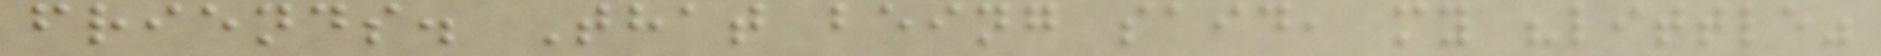friends. That being said, my "little"
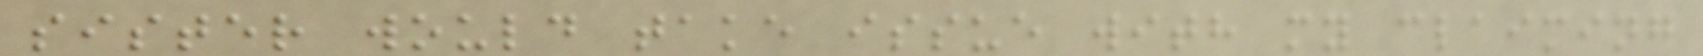sister would take issue with my claiming
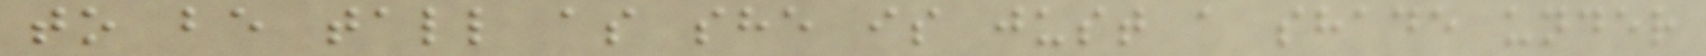to be tall as she is just a shade under
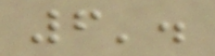6'.
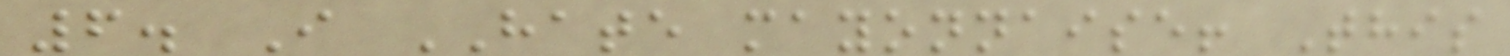6. I HATE mayonnaise! This
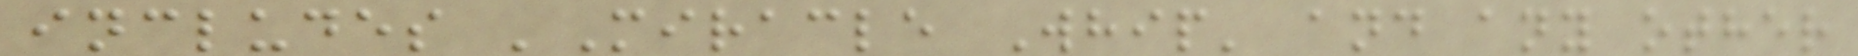includes 'Miracle Whip' and any other
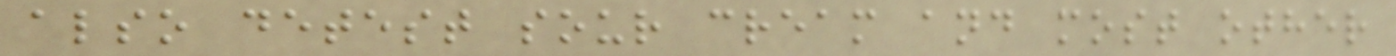also detest sour cream and most other
